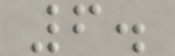6.
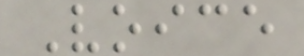Voice
